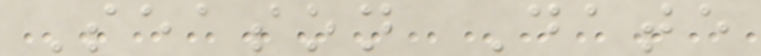Season Date
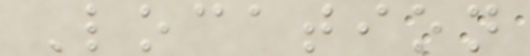Location
